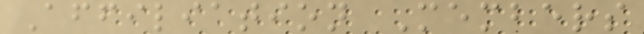Affiliation Members
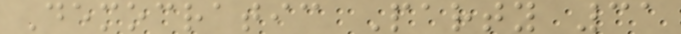Democratic Party 31
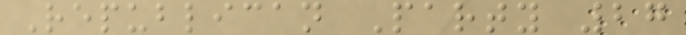Republican Party 27
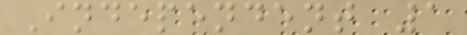Independent 1
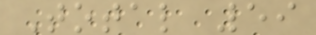Total 59
